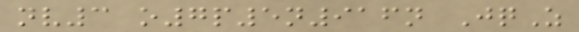nv3 o7p5n916n JqZ
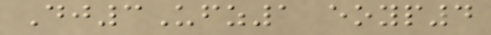Dj3Ufz1 eoyp4
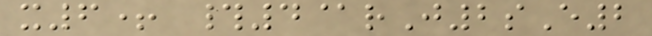x6+ #4@rJ2sE2
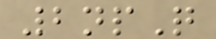2npQ
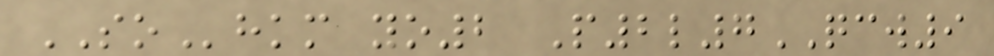SOhkm yo2 P2l7QCW9
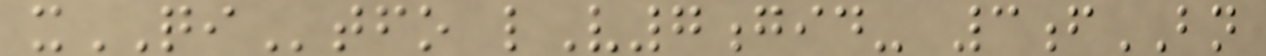xQItfo lV7gid- 3fBN
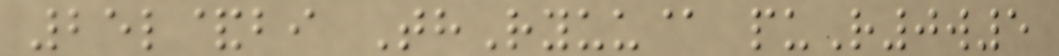25l&bi ThRyuu@ puR0w5
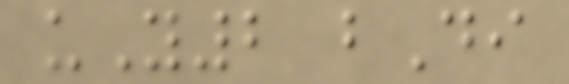uY2 bDi
